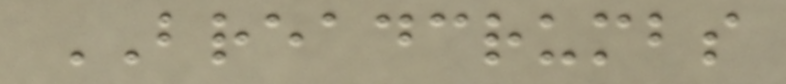BREADCRUMBS
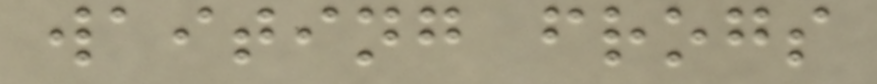waiting frogs
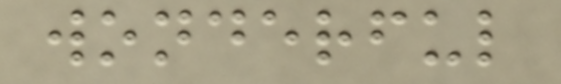wonderful
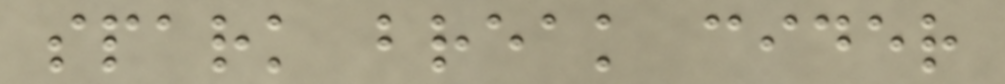spark break cider
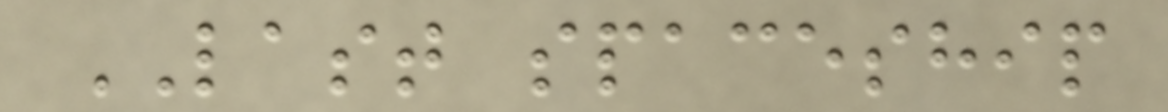LAST spaceship
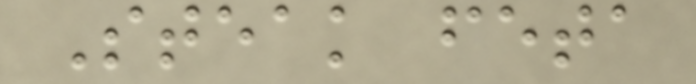Steak feta
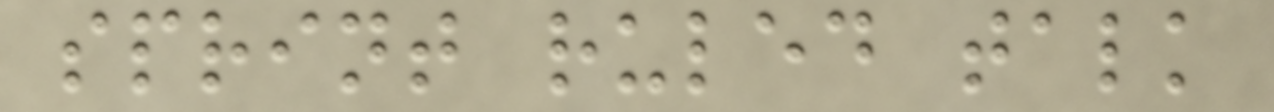sprint ruled talk
